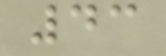43
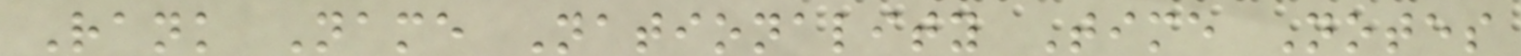Rank Name Nationality Time Notes
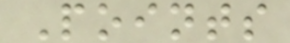Points
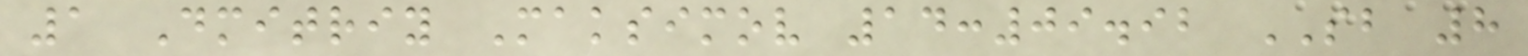1 Dmitriy Maksimov 14:09.92 SB 8
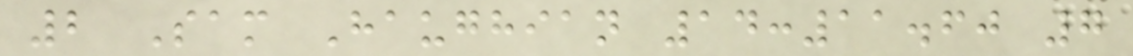2 Sam Haughian 14:11.60 7
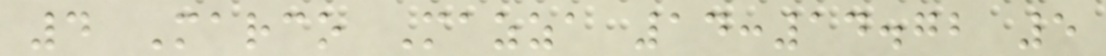4 Marco Mazza 14:14.72 5
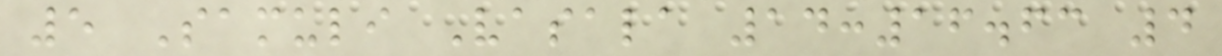5 Samuli Vasala 14:16.63 4
